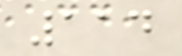114
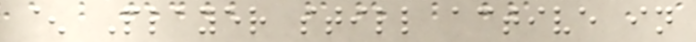^ Player still active in
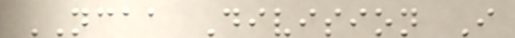NCAA Division I
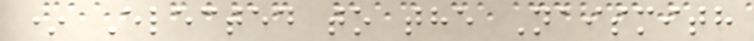* Elected to the Naismith
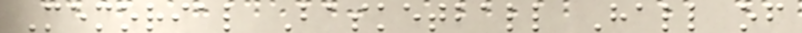Memorial Basketball Hall of
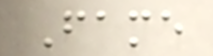Fame
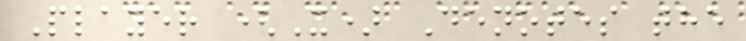Player (X) Denotes the
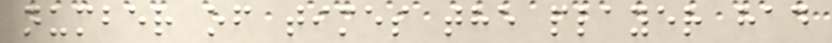number of times the player had
